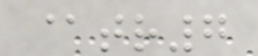@tr7
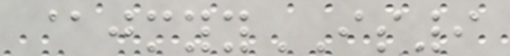@jmyyIS9
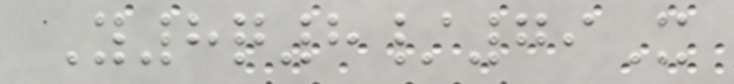Y8q8/79X
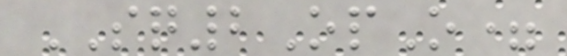SQ2OpO=
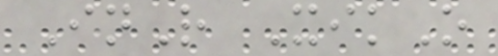InR XikO
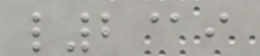l2@i
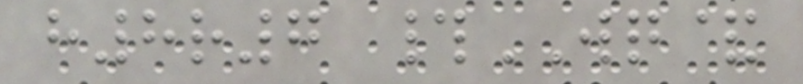h8r7 #WQ&
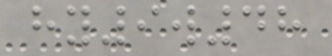hy9w48
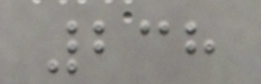238
